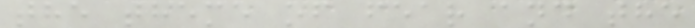the theme of fear and the
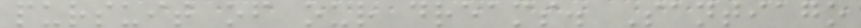pursuit of our dreams. Santiago
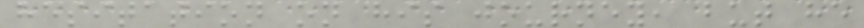hesitation on his journey, but he
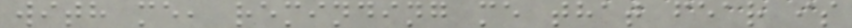with me, reminding me that fear is
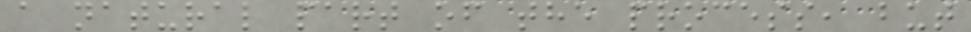a natural part of the process, but
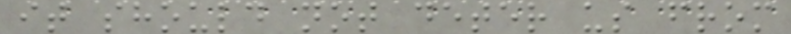it should not deter us from
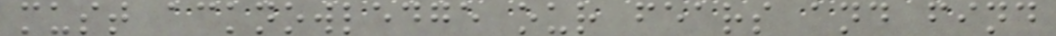must acknowledge our fears and find
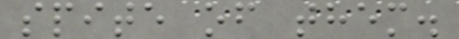spite of them.
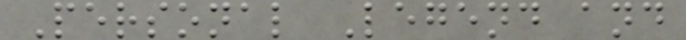Personal Legend and
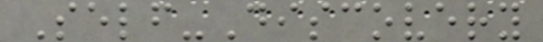Self-Discovery
